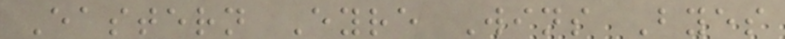Eastern Eyre Wins Byes
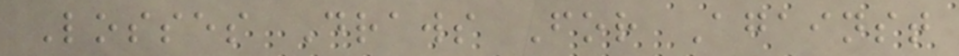Losses Draws For Against
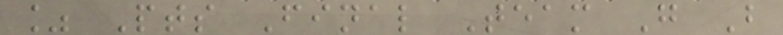% Pts Final Team G B
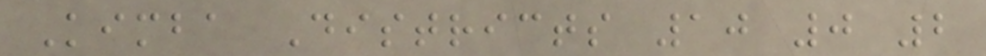Kimba Districts 10 0 2
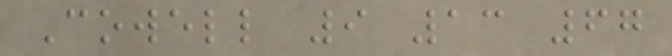Cowell 9 13 67
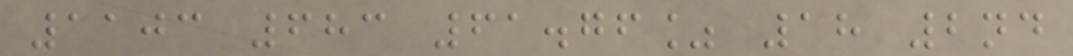1103 683 61.76% 18 2nd
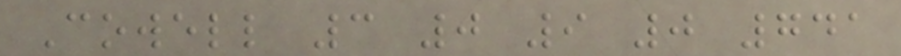Cowell 3 0 9 0 741
